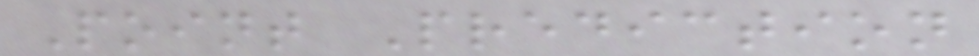Point Prediction
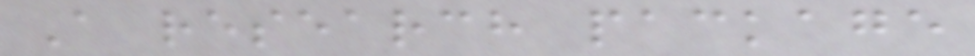A research package
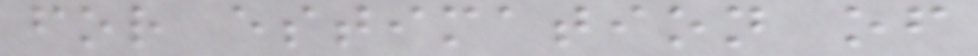for estimation of
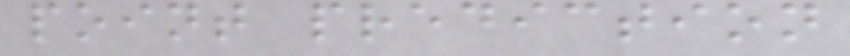point prediction
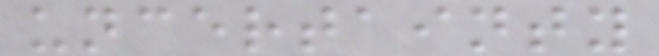uncertainty
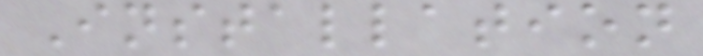Installation
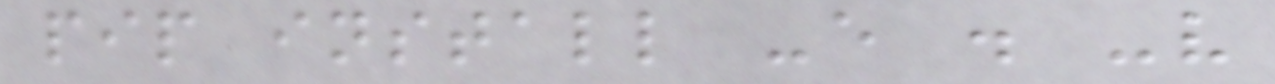pip install -e . -v
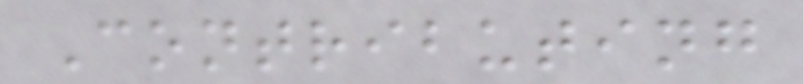Contributing
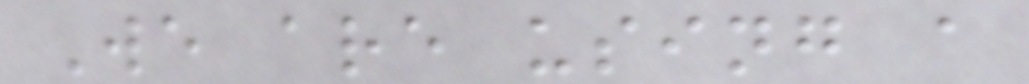We are using a
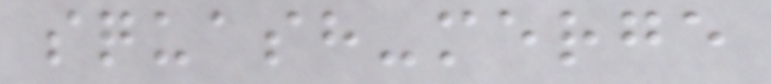squash-merge
